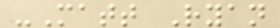-Matt Ryan
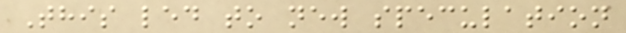This led to new speculation
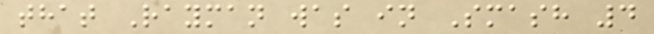that Rayman was in Smash 4
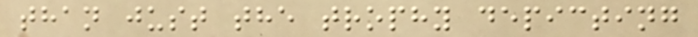than just the trophy depicting
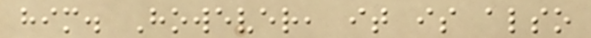him. However, it is also
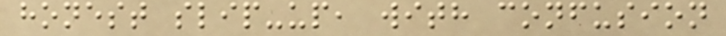honest slip-up, with confusion
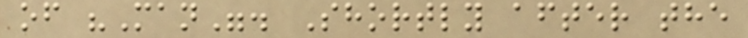of "Man". Shortly after the
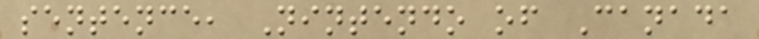sentence, Nintendo of Canada
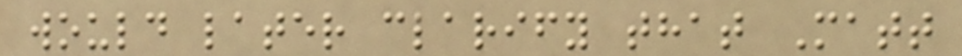would later clarify that Matt
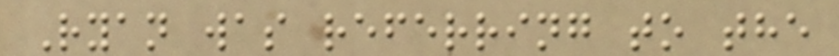Ryan was referring to the
